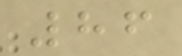86
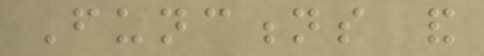Functions and
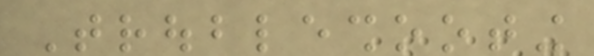Troubleshooting
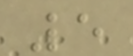5
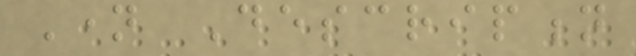Name Description
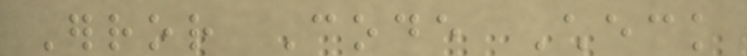Error Code Check
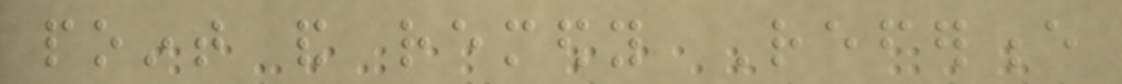point and remedy Reference
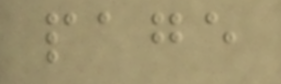page
